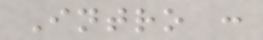Intro :
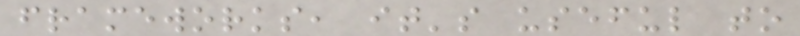frameworks, it's useful to
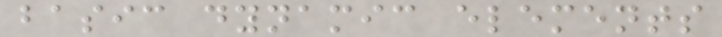basic dynamic elements
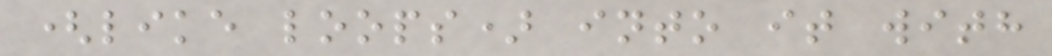(like loops) into it with
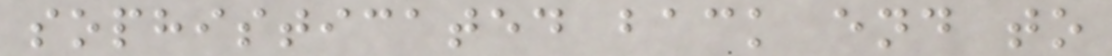sophisticated back end to
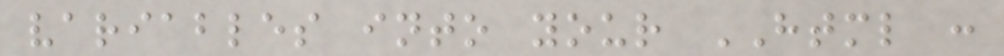variables into your HTML :
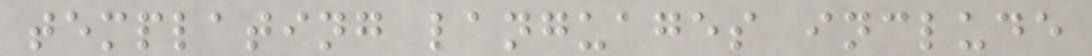templating languages include
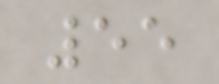55
